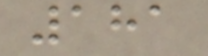181
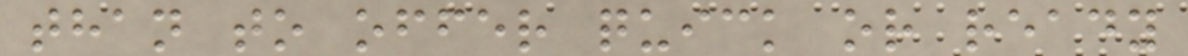than to offer quick or ready
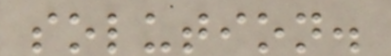solution.
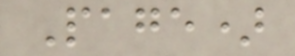Page)
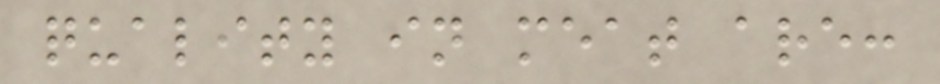quality in meat are:
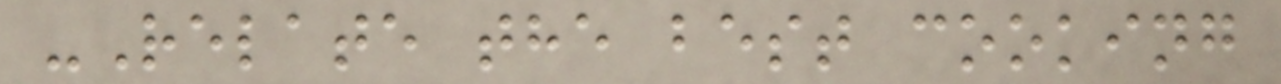-Relate the best cooking
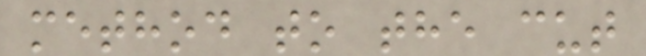method to the cut
